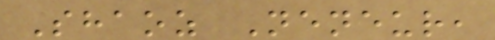Shaoz Neneur,
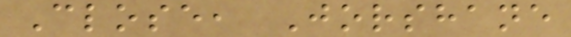Close, Jorshane
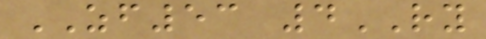ZF53 4RY
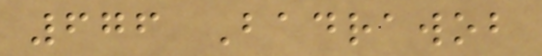676 Badrawob
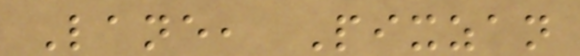Lane, Pixzan
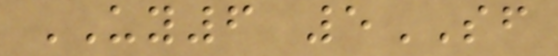UY6 5SF
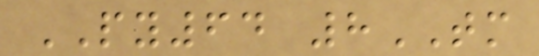PY64 8TM
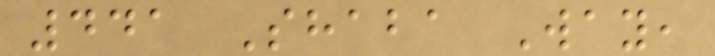441 Shaba Way,
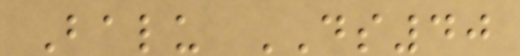Balu DS40
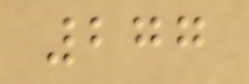277
